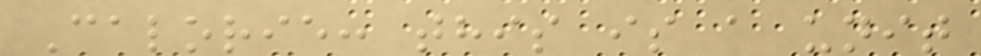Calorie: this is a unit
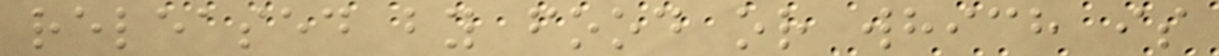released by food or which is
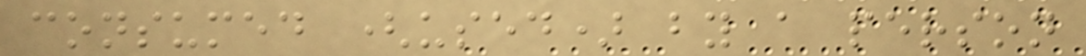consumed (used) by a person
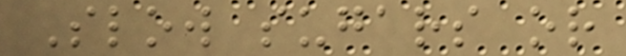Slow sugars or
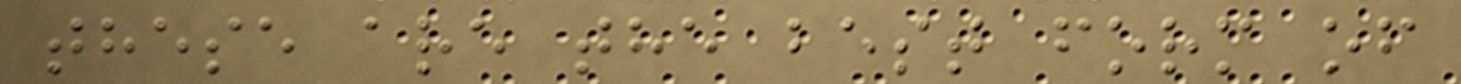these are the best form of
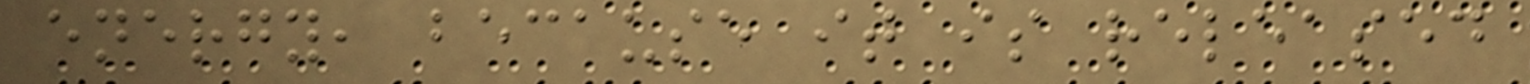energy, because it is released
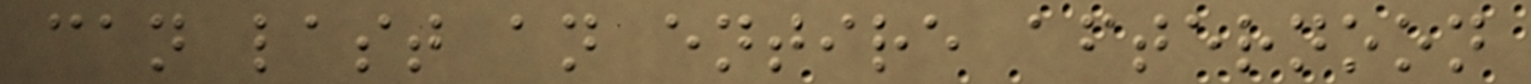can last an entire afternoon
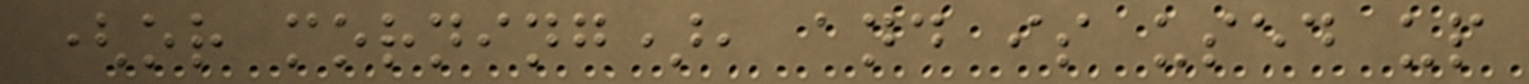(or morning), and is used up
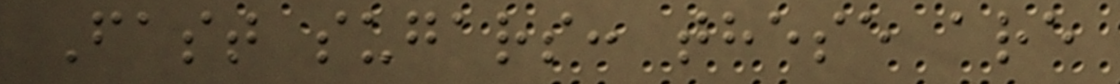Fast sugars: these are
